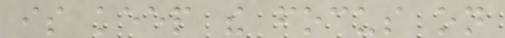is keep the focus on
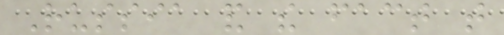Russia and the fact that
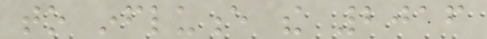to influence the 2016
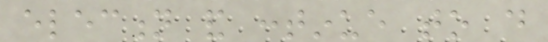election and continue to do
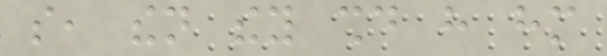so, then they should have him
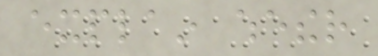explain whether
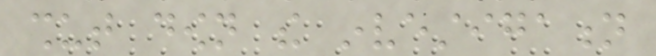shut down the investigation
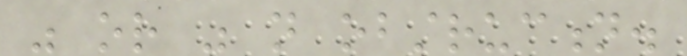was or was not obstruction.
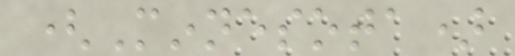(Minnesota)
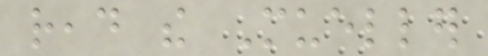read the Mueller
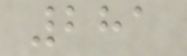281
